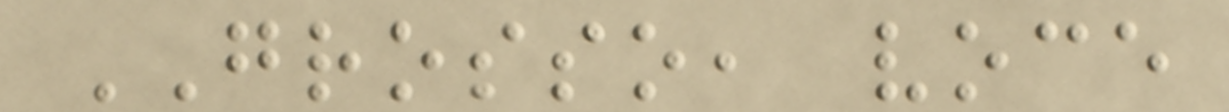GROSSO, voce
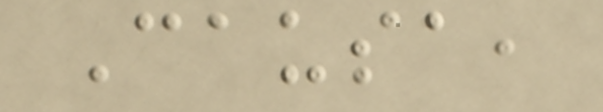Causa,
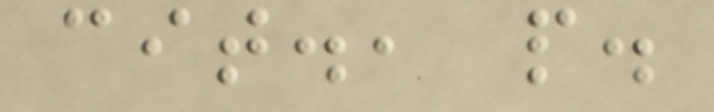cit., p.
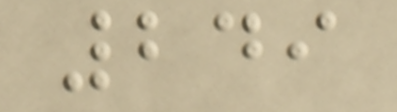249
